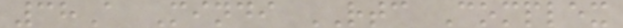38A Mindi RTC Complex
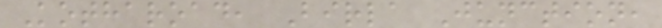Kotharoad, Birla Junction,
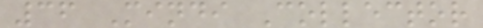36 Mindi Collector
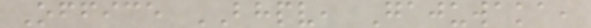Office BHPV, Gajuwaka,
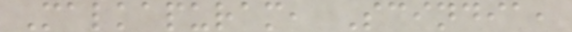Malkapuram, Scindia,
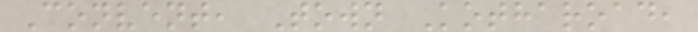Convent, Town Kotharoad,
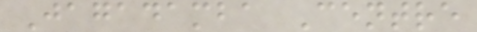Jagadamba Centre
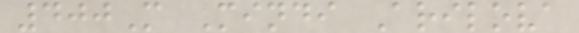400M Mindi Arilova
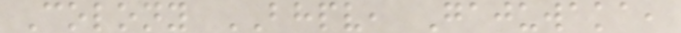Colony BHPV, Gajuwaka,
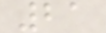21
